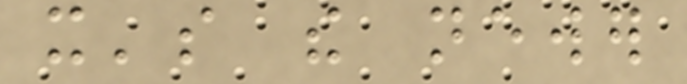it's the newer
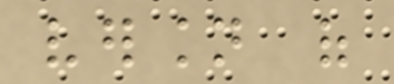version of
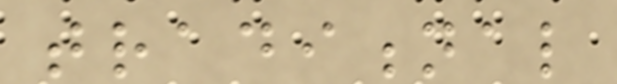traditional
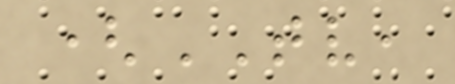(TV,
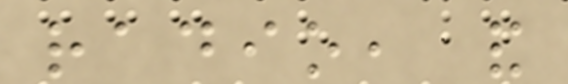radio, and
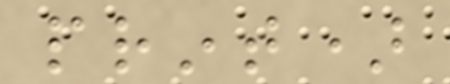print)
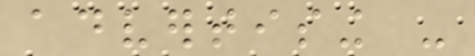advertising -
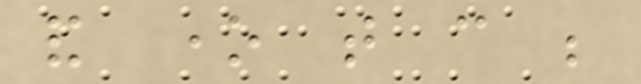and one that can be
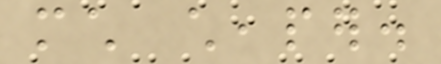much cheaper.
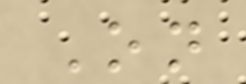On
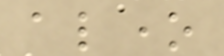alone
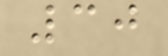30
